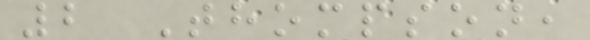2 Thompson,
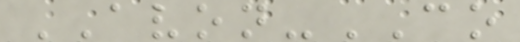AVON-CO
